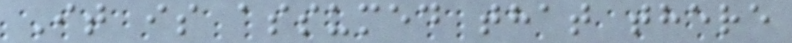It is assumed that there
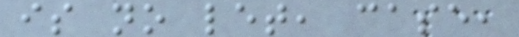is no let, case,
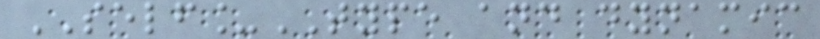SELF_TYPE and dynamic
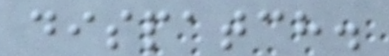dispatch.
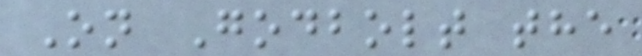On Godbolt the
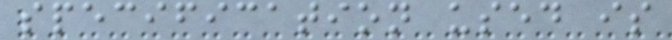specification used is
